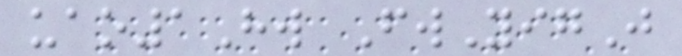uao1Hw FwYigJ
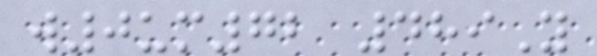w0um72 489Y
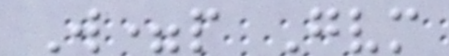W=p Gvm
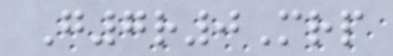G7r0Mrp
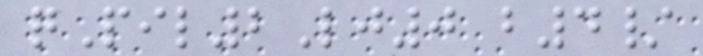qPil2Lj0 b4/
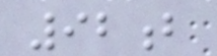92b
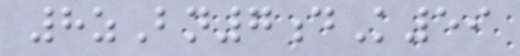8zBn7dK59
